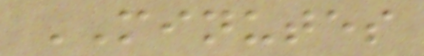MINUTES
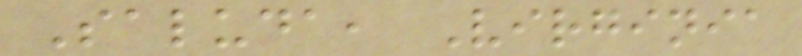Saluda, Virginia
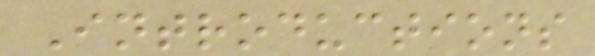Introductions
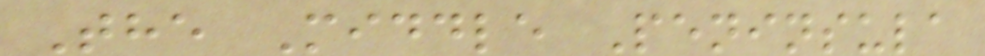The Middle Peninsula
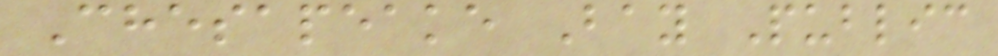Chesapeake Bay Public
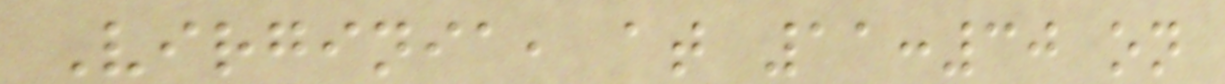Virginia, at 11:30 on
